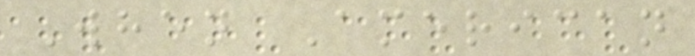When American
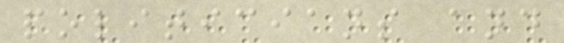politicians and
